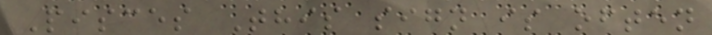Pisces This sign is often
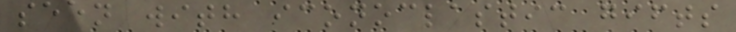seen with iconoclastic gifts
